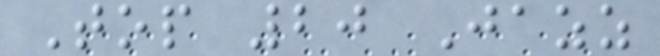Top 20 Jazz
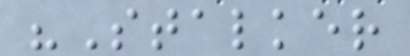"Stalker
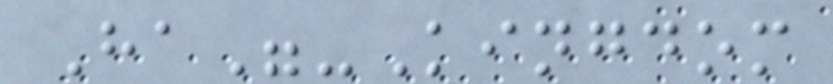Ha"-Kingdom
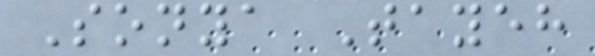Sonya Tayeh
